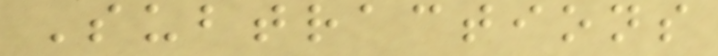Subtractions
